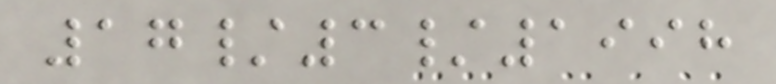17/3/1998
